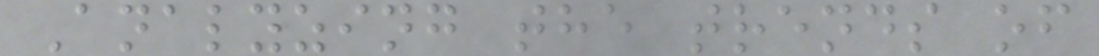Analyzing the trends of
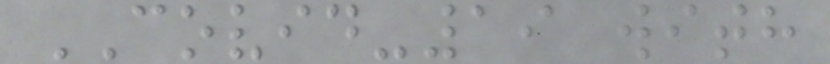COVID-19 with
